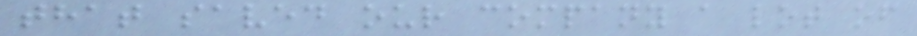that saved our company a lot of
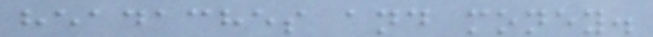headaches and money.
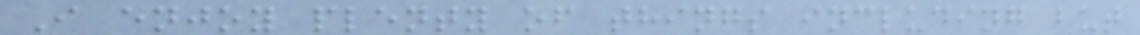I enjoy plenty of things including but
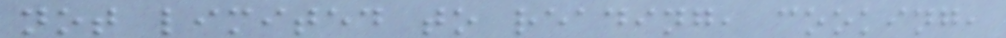not limited to reading, cooking,
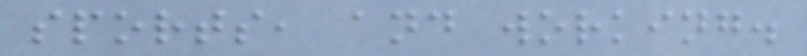sports, and working.
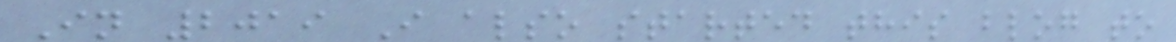In 2019 I also started this blog to
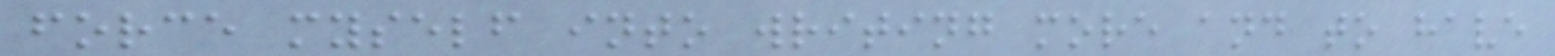force myself into writing more and to have
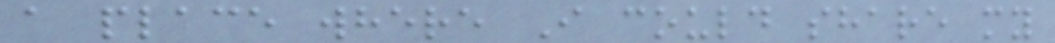a place where I could share my
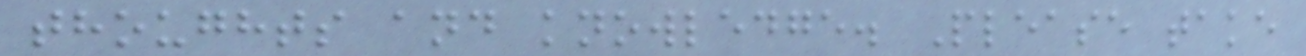thoughts and knowledge. Please take
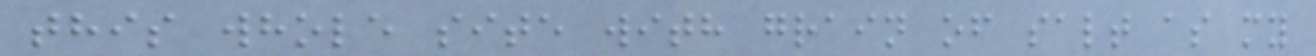this whole site with grain of salt as my
